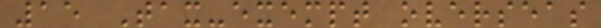15 Tax-exempt overseas
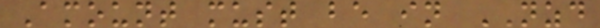Amount must be in NZD
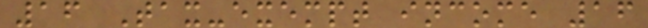16 Tax-exempt income 16
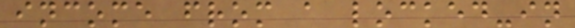income from a locked-in
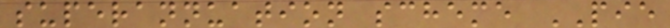superannuation scheme PIE
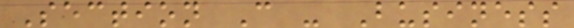Section C - Business
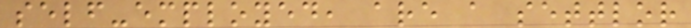self-employed, are a settlor
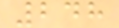248
